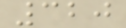320
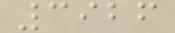3926
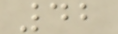42
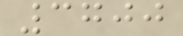3700
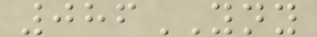086YNY
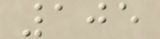105
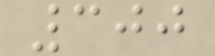300
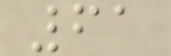61
